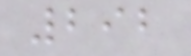292
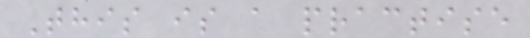This is a practise
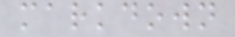markdown
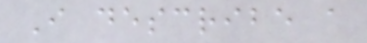I describe a
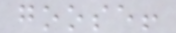goose!
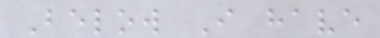Below I have
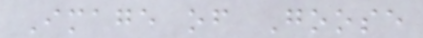Image of Goose
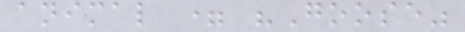animal = "Goose"
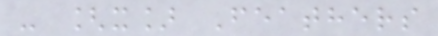- [x] Feathers
